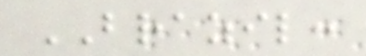BRAZIL:
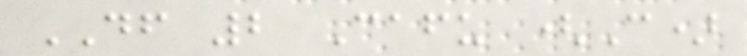DF 2 Cafu (C)
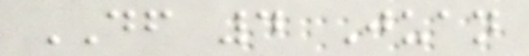DF 4 Juan
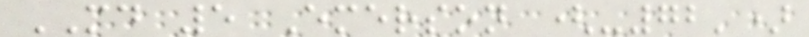MD 5 Emerson (-72')
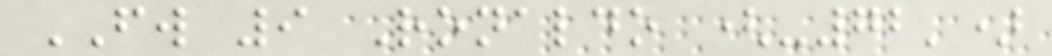FW 9 Ronaldo (-72')
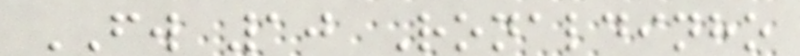FW 10 Ronaldinho
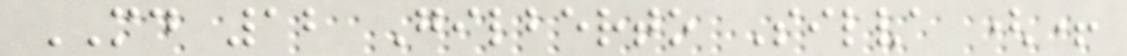MD 12 Gilberto Silva (+
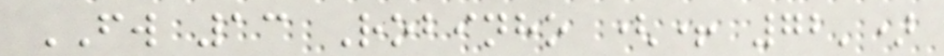FW 13 Robinho (+ 72')
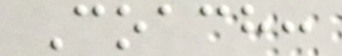Coach:
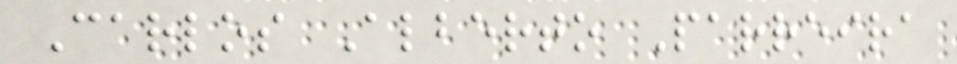Carlos Alberto Parreira
